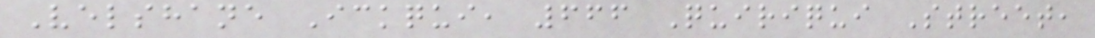Velshane Ickqui, 666 Quiriqui Street,
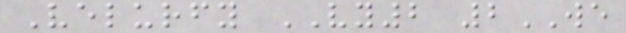Velurfy VY2 2WE
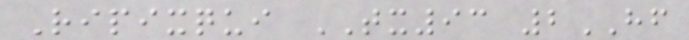Ripixqui TX93 2HF
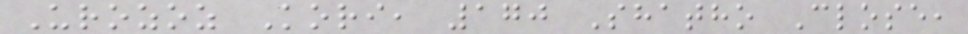Urozoz Kori, 170 Shatho Close,
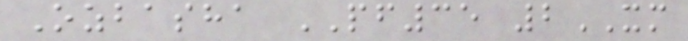Ozbasha PF35 2XM
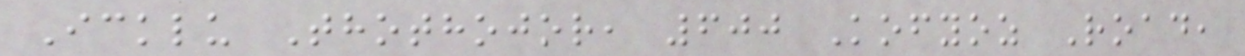Icklu Thothojor, 600 Kofyoz Road,
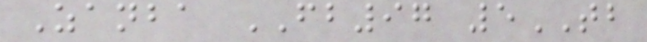Zanba FB97 5TB
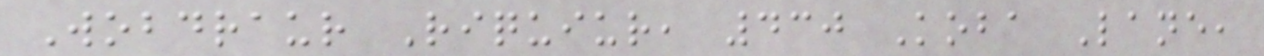Wobdraur Riquiur, 430 Koba Lane,
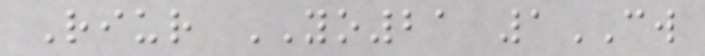Riur YO21 1CW
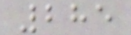285
